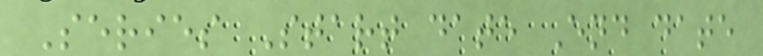Series Start date End date
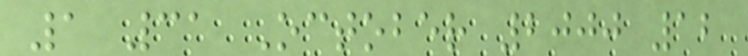1 31 October 2000 12
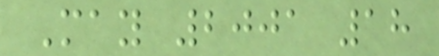May 2001 18
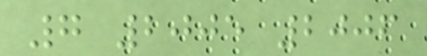7 2005 2006
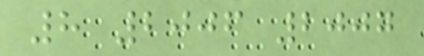8 2006 2007
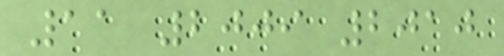11 2009 2010
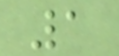1
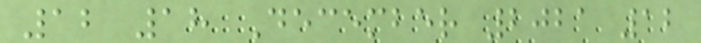12 18 December 2021 12
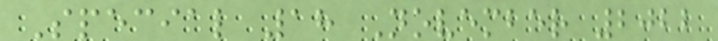Special 18 November 2022
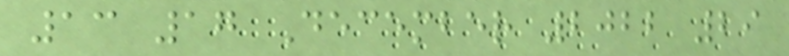13 17 December 2022 29
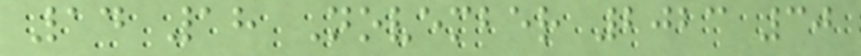14 18 November 2023 30
